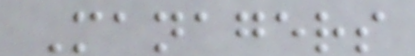Managers
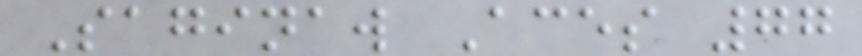Saginaw Aces 77
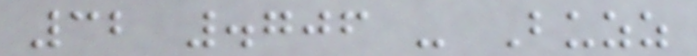32 .706 - Buzz
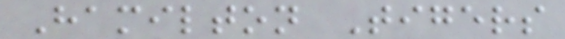Hamilton Tigers
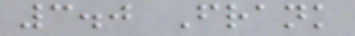3.0 Frank
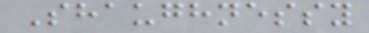Shaughnessy
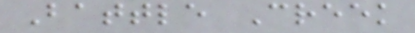Battle Creek
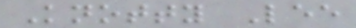Knotty Lee
